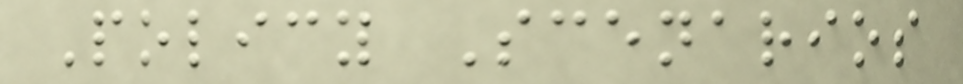Policy Scenarios
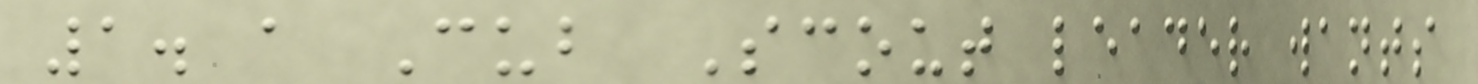1. a Cub Scout leader wants
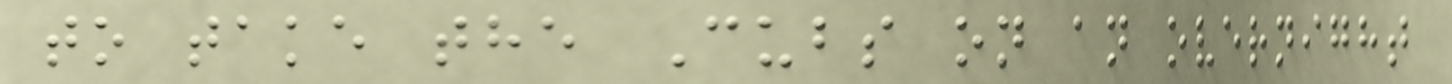to take the Cubs on an overnight
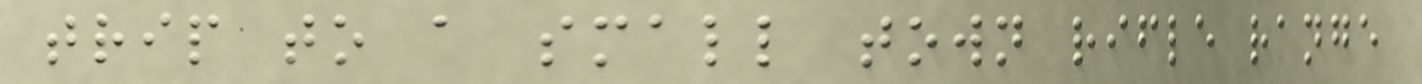trip to a small town rifle range
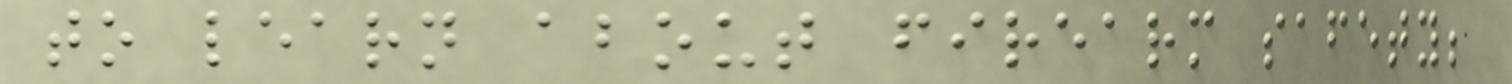to learn about firearm safety;
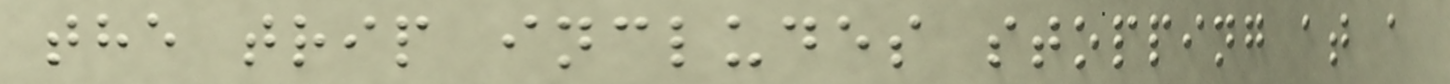the trip includes stopping at a
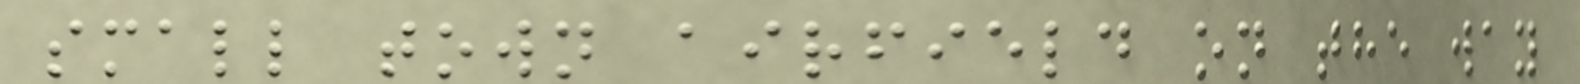small town airfield on the way
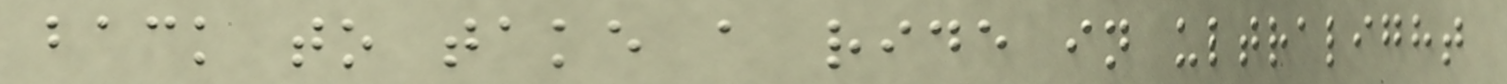back to take a ride in ultralight
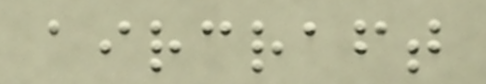aircraft
